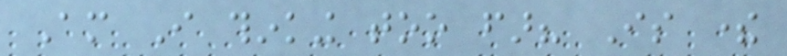Am I thinking too far? Is there
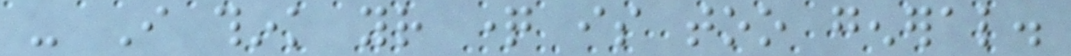- I think your question is too general.
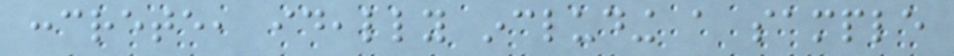concrete, ideally including a sample
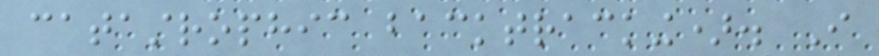catastrophic backtracking). I
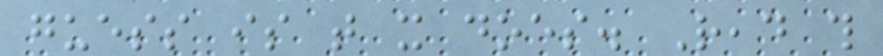guess is that it does. Read this
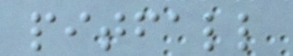pitfall
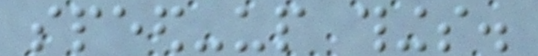speed-up things.
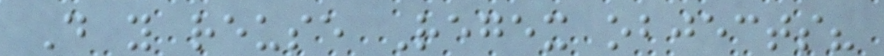Do you reuse Regex objects?
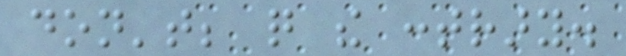don't; quite the contrary.
